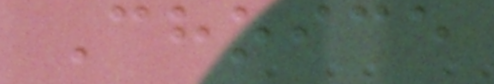Choice
